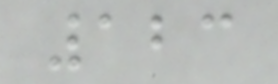123
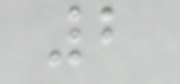2
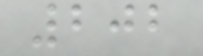202
